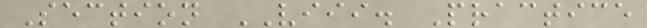Section VIII. Practice
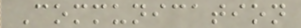Communication
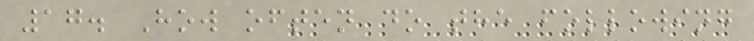17. How often do the following
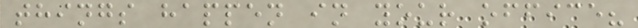things happen in your office?
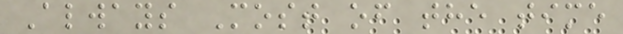Always Most of the time
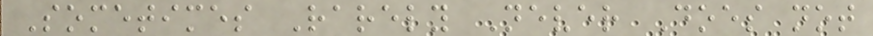Sometimes Rarely Never Does not
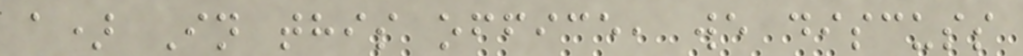a) In this office, we discuss
